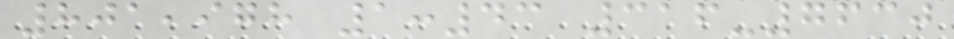801,978 1:43 316-7630
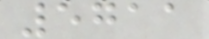5711
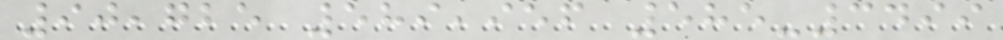90,725 589,956 585-3499
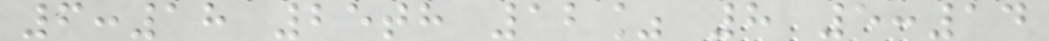6:18 25th 12% 8 5:14
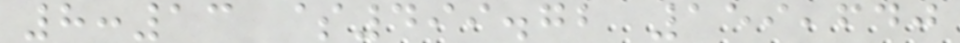8:13 $499.72 159,640
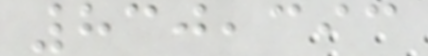830,393
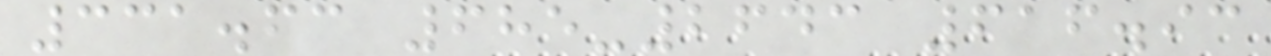331.63 685-2643 616.93
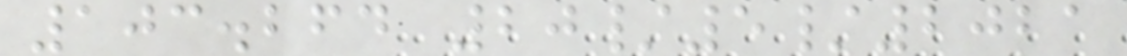103.264 20/5/2021
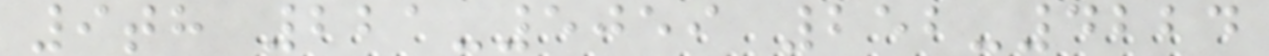9th 221-5059 252-4224
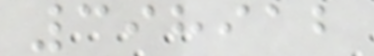398912
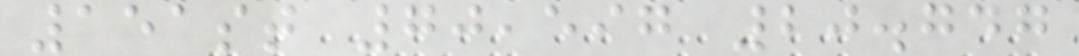151st 70,597 20.747
